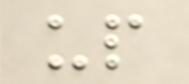up
